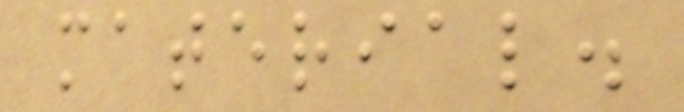material.
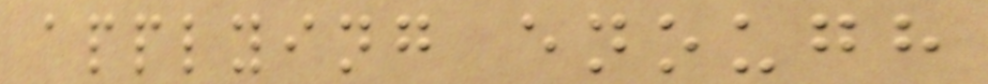applying enough
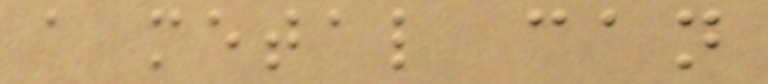a metal can
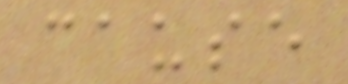cause
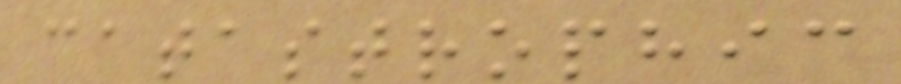catastrophic
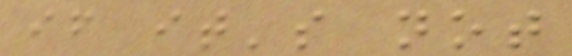if it's not
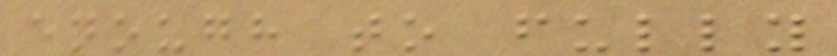enough to fully
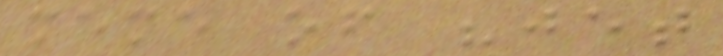meme of "jet
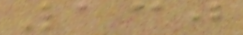130
